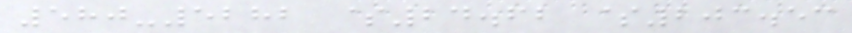580-5282 $24.62 $203.53
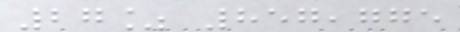27% 857,775
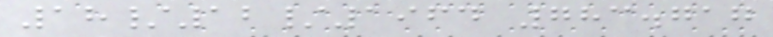18/12/1964 783.717
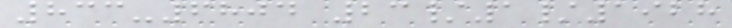833-6804 23/1/1928
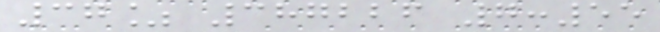37% 387226 7:55
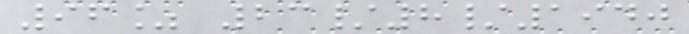96% 23/8/1940
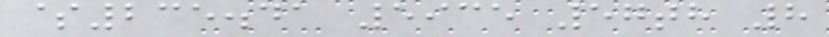$235.41 5935 57th 8
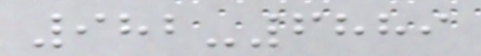982-6889
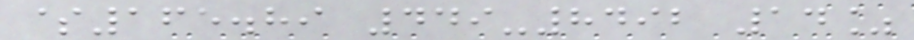$165.89 449-8492 14%
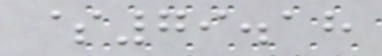$79.18
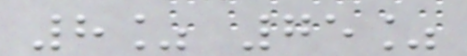8% 75%
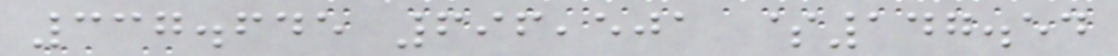337.645 696,501 $147.54
